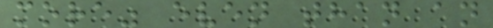more" even than an
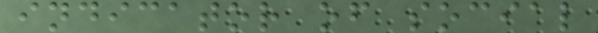indicator of social
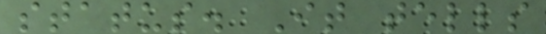status. It tells
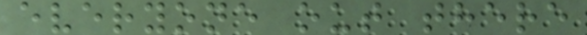everyone out there
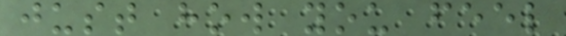just how you feel
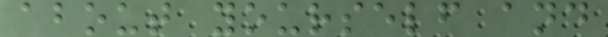about yourself and
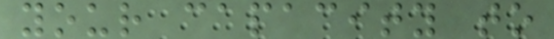your capacity to
